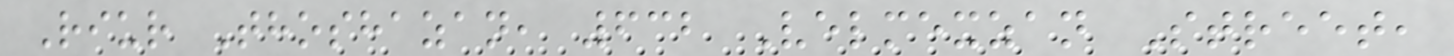Riur Thoshazan, 632 Velmexzan Street,
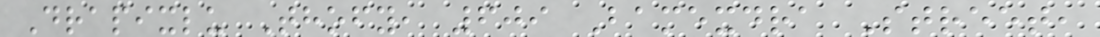Drapixlu Thofy, 609 Bamexdra Street,
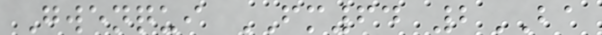Gwenqui FM64 2BA
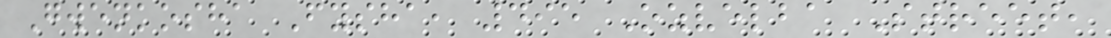Gwenkosha Fysha, 495 Ozvelba Street,
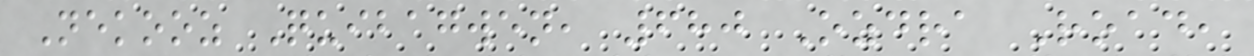Nekooz Quibagwen, 680 Ozdra Road,
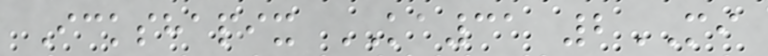Ickshapix KA31 2MI
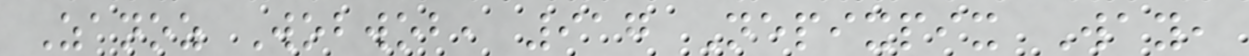Zanoz Wobwob, 917 Nepixpix Way,
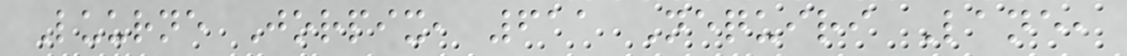Luurne Jorpix, 611 Nequiri Lane,
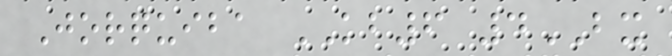Jorquiba KB6 4BX
